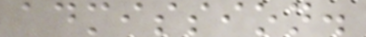admission.
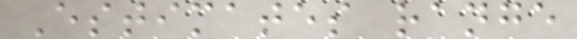Estimates range
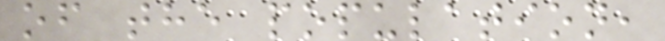of the population,
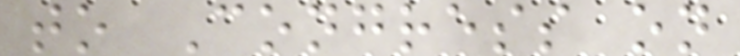to Congress on
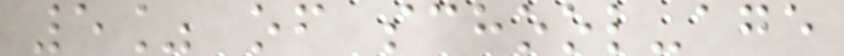5% of school-age
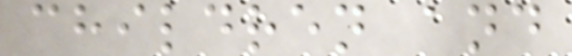children and
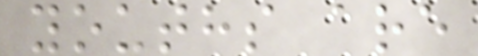youths are
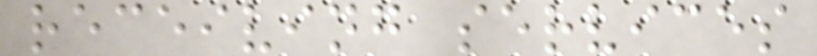receiving services
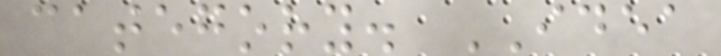category. IDEA
